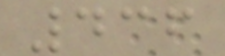436
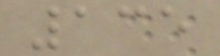135
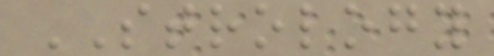STROLOGY
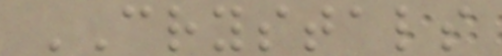CRYSTALS
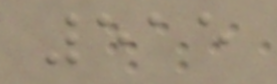515
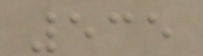535
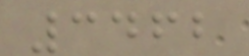3462
